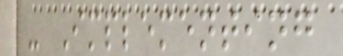- Implementing
